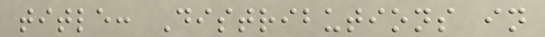title: Distributions in
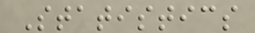Statistics
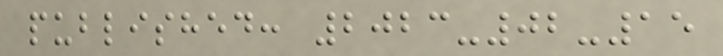published: 2023-02-15
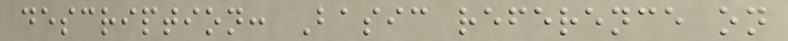description: Basic reference on
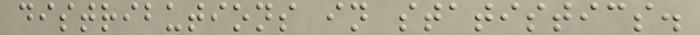distributions in statistics.
